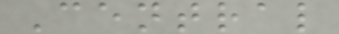Central
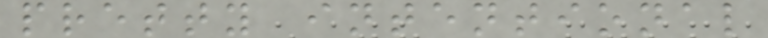pretty intentional
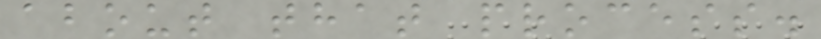about that process.
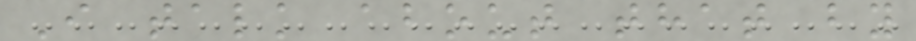I talk about that by
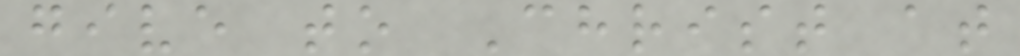give to Christ at
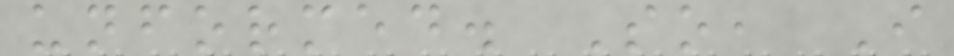unformed. So, I
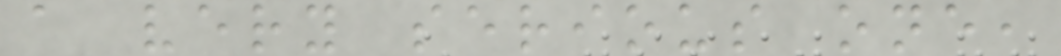a very serious one,
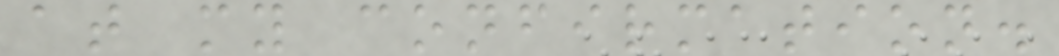at my confirmation.
